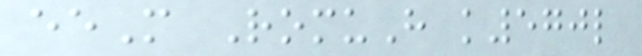eeM RomuH k570l
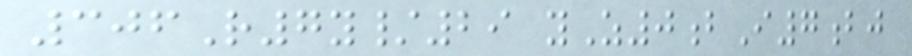306R7y/29 yZ0bI7bj
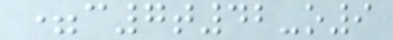=c7t42-o9
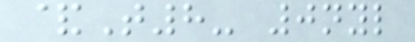&T8- 0nyl
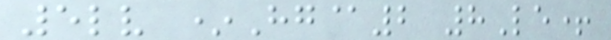5lv *Hg@2 8Le+
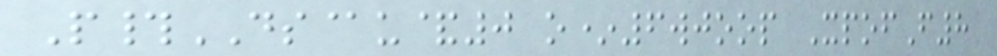P#DS@u&0 o*6wjoop XpofF8
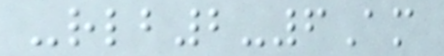-rlb2-6Am
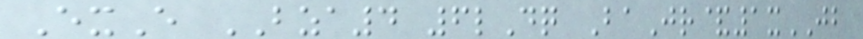ExE BZA4 6lDq BaJr&1xJB
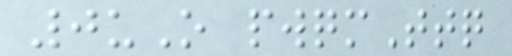0uO pwqmTtq
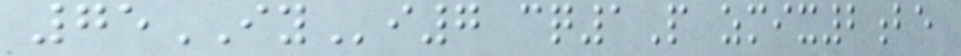75IYi7 cq1P zmix2be
